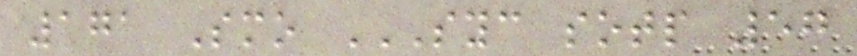171 Smo SYC SOTP 57
